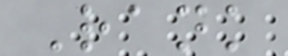Rank
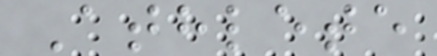Athlete
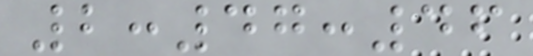2:47:46
